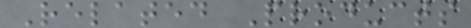Related Products
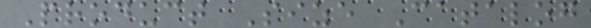Product Size Catalog
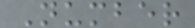Number
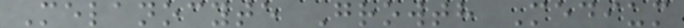Melanocyte Growth Medium
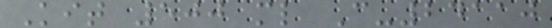Kit 500 ml C-24110
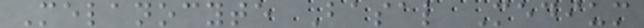Melanocyte Basal Medium
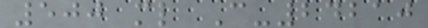500 ml C-24210
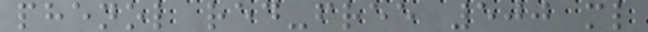phenol red-free 500 ml
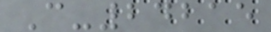C-24215
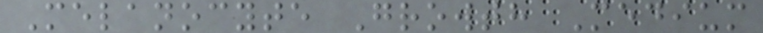Melanocyte Growth Medium
